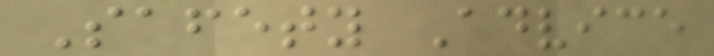Safety Advice
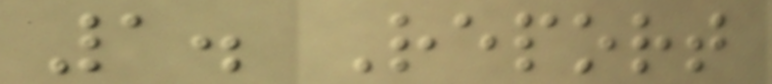1. Report
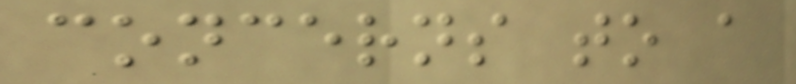concerns to a
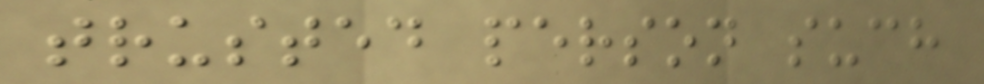trusted person such
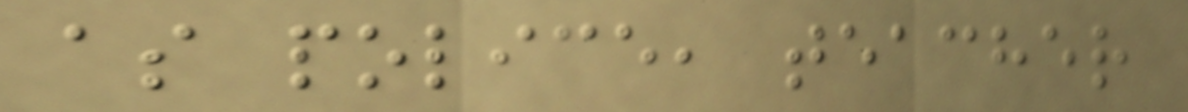as police, teacher
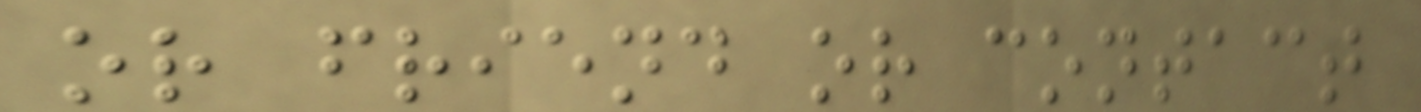or friend or contact
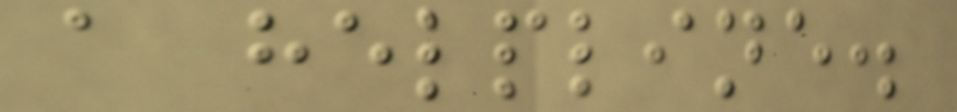a helpline.
